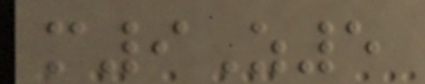m9Z5
